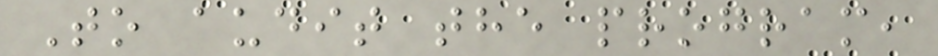To audit the program,
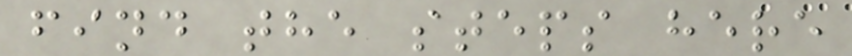find the steps here
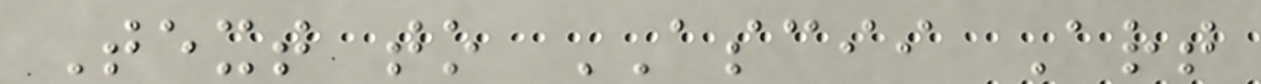Text to ASCII Art
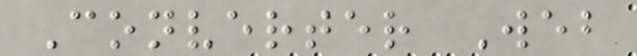Converter Web
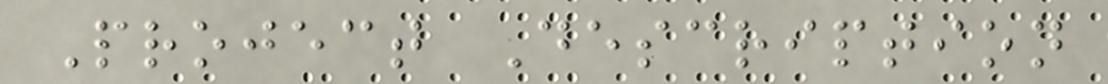Project Description
